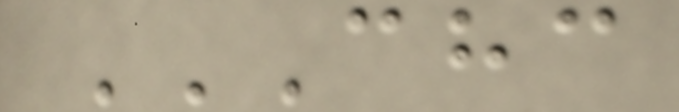CHC
